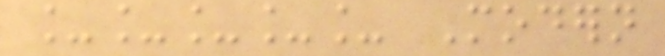_____ Modern
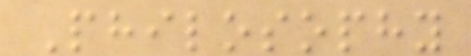Philosophy
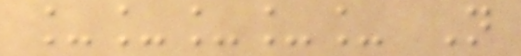_____ Not
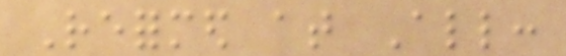Reformed at All:
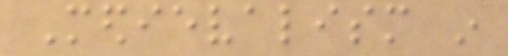Medievalism in
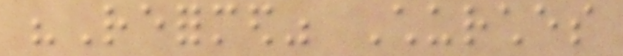"Reformed" Churches
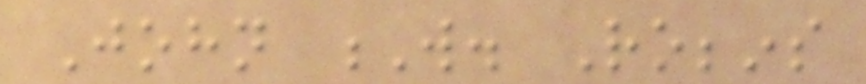John W. Robbins
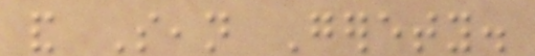and Sean Gerety.
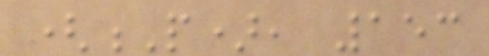(P), 153
